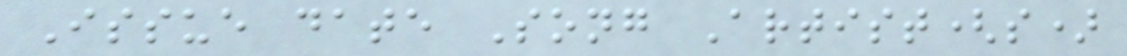Issue date Song Artist(s)
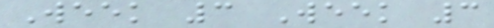Week 3 Week 3
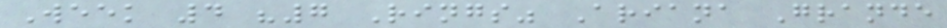Week 4 "7 Rings" Ariana Grande
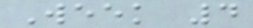Week 4
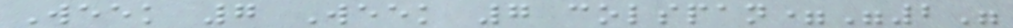Week 7 Week 7 colspan="2"
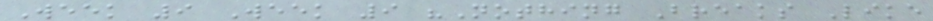Week 9 Week 9 "Nothing Breaks Like
